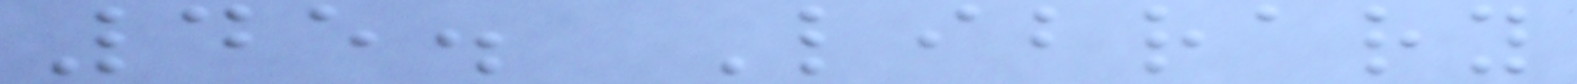45. Library
